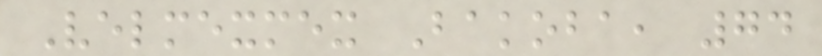Velmexmex Bakoba, 74
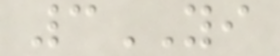3YI
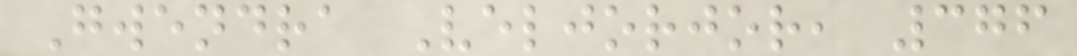Gwendra Veljorjor, 376
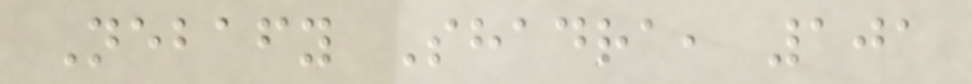Nebafy Shadra, 101
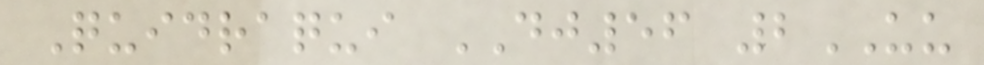Quidraqui DJ56 2UU
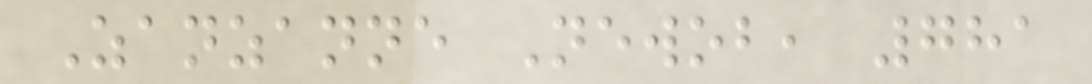Zanzanne Newob, 781
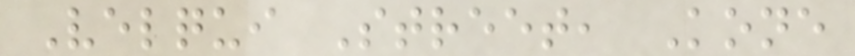Velqui Street, Kone
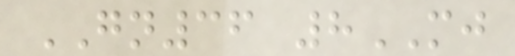GN36 8MJ
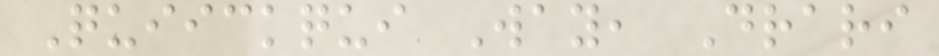Quiickqui Way, Drari
